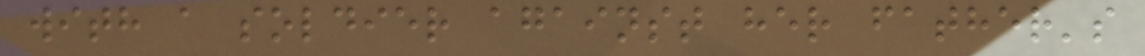with a soldier against her father's
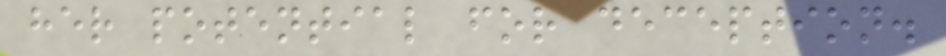her potential for deception.
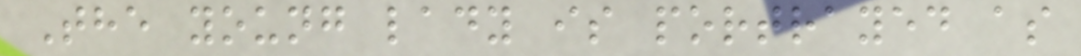The young lady is portrayed as
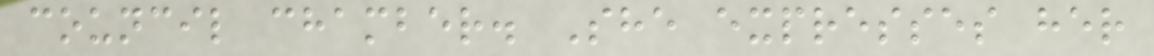council chamber. She expresses her
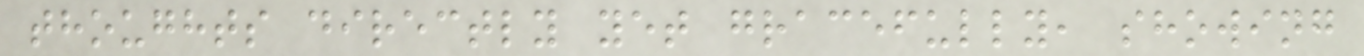thoughts directly yet gracefully, showing
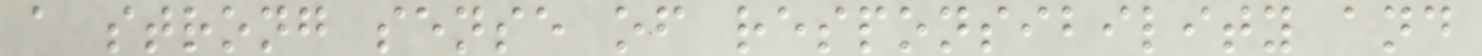a strong sense of responsibility and
